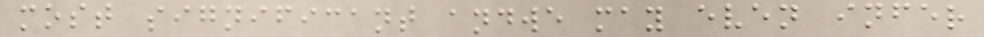most significant andwe may even infer
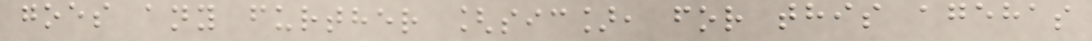goes any further [sic], for this agehas
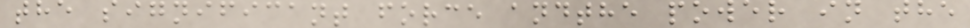the significant force andthe power in the
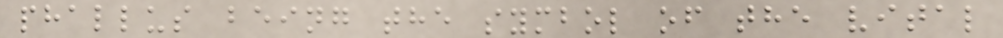phallus being the symbol of the vital
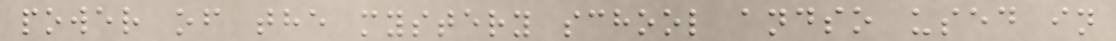power of the mystery school andso used in
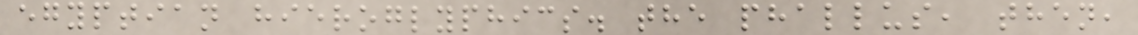egyptian hieroglyphics. the phallus, then,
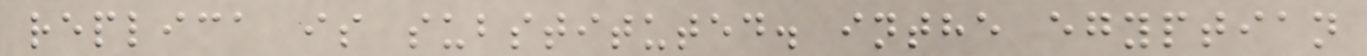replica is substituted. inthe egyptian
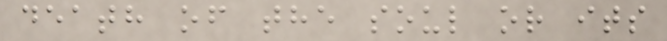death of the soul or its
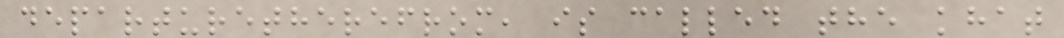departuretherefrom, is called the khat
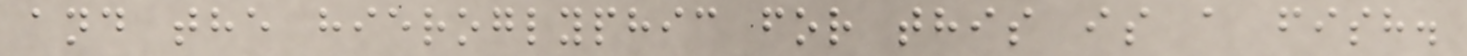and the hieroglyphic for this is a fish.
